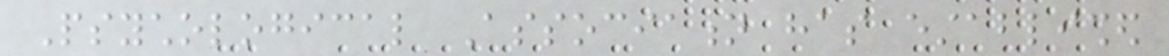Psychological Association has established
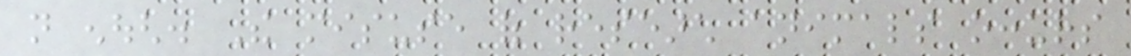not enough. The misuse of research animals occurs
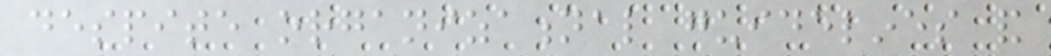despite organizational guidelines and
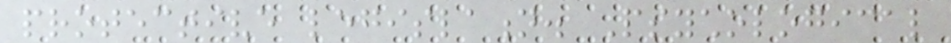protective legislation. Psychological
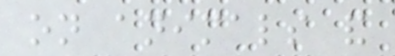on animals and
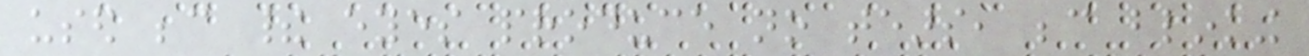used because their eyes produce no tears, because blinking
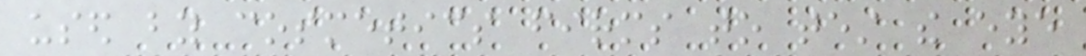used by cosmetics firms to test the eye
